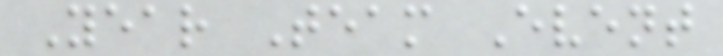Year Team Event
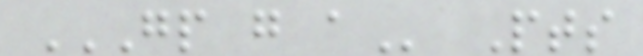GP G A Pts
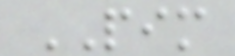PIM
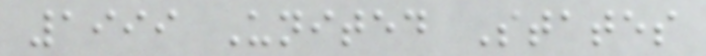1999 United States
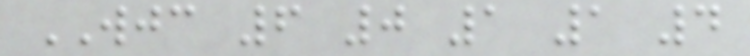WJC 6 0 1 1 4
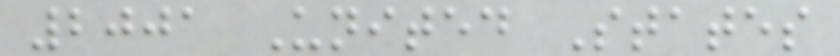2001 United States
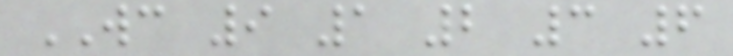WC 9 1 2 3 6
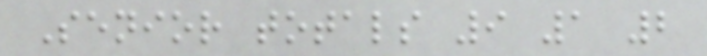Senior totals 9 1 2
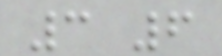3 6
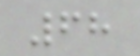68
